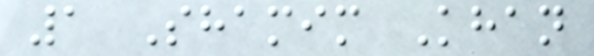1 Shamim Khan
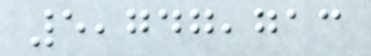5,747,713
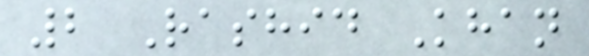2 Rashid Khan
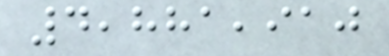4,881,910
